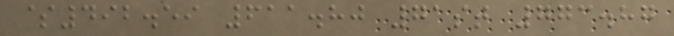$492.59 611.80 71st 773.87
